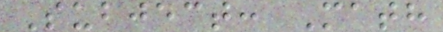Subject: Math
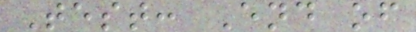Test: End of
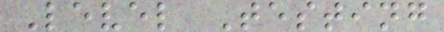Level Testing
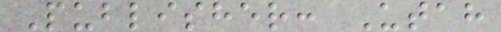Publisher: Utah
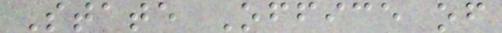State Office of
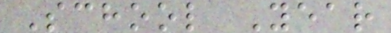School Year
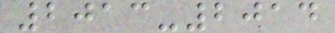2013-2014
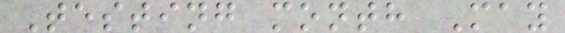Testing month May
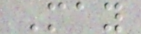May
